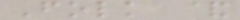Folk &
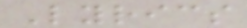Lyrics
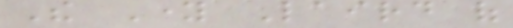The Young Laird of
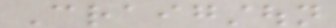Craigstoun
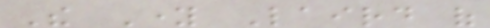The Young Laird of
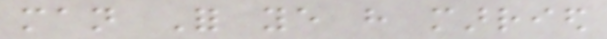man For ye have married
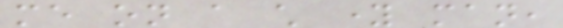me on a child young man,
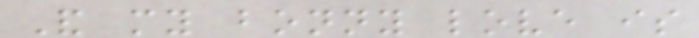And my bonny love is
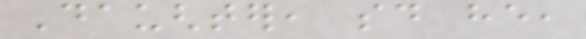Daughter, said he,
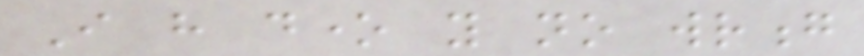I have done you no wrong
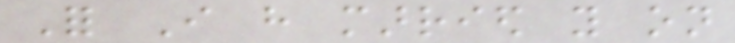For I have married you on
